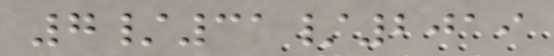7/31/2019
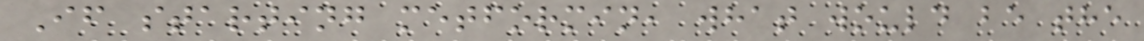If starting metformin, what would be the
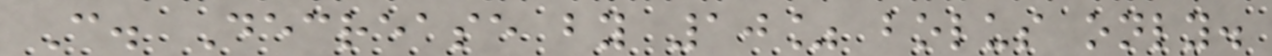C. Decrease by 10% bolus only.
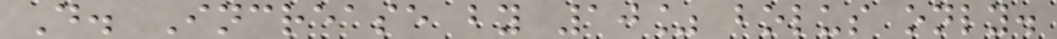D. Increase by 10% bolus only.
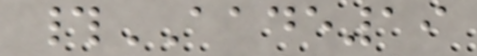#AADE19
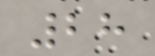28
